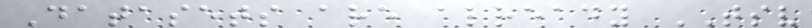Datasets are already TSV
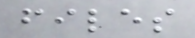files
